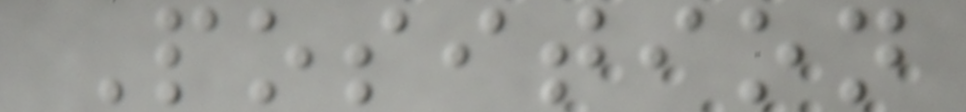Position
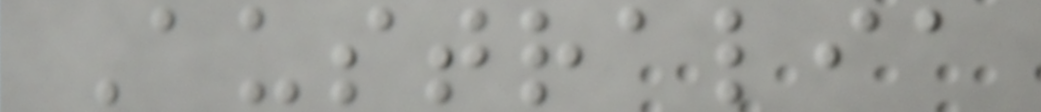Australia
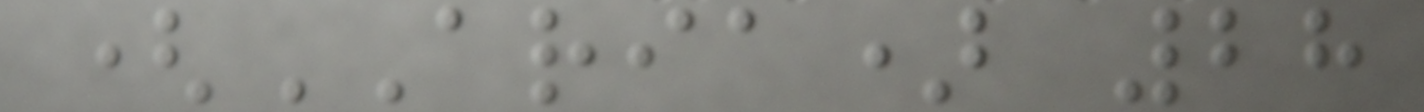(ARIA) 28
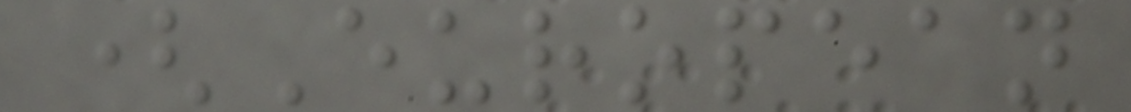(European
